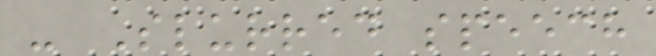- Slurred speech
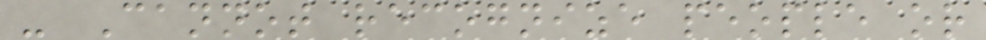- Cannot recognize people or
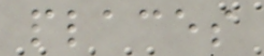places
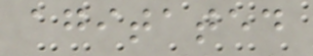agitated
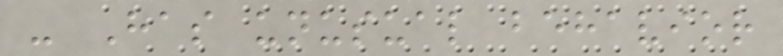- Has unusual behavior
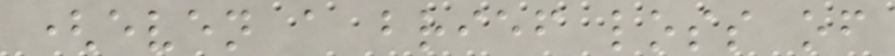(even a brief loss of
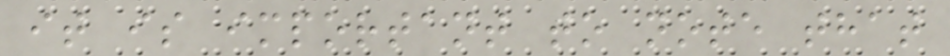it is important to note that
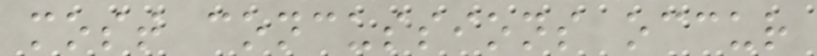most concussions occur
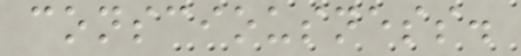consciousness.
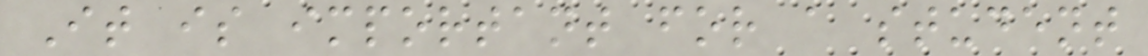It is important for a student
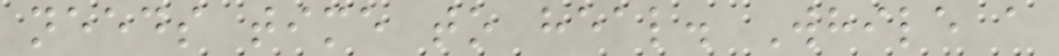needs time to heal. While a
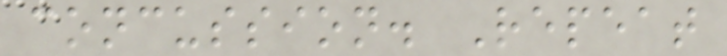concussion. Repeat
